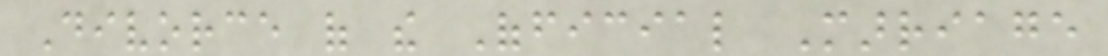Divorce of the Official Marriage
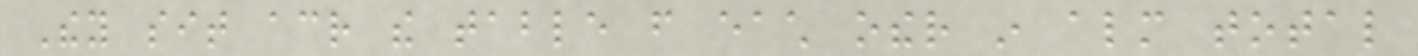They sit across the table from each other in almost total
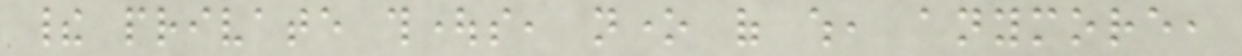their private thoughts, none of which, anymore,
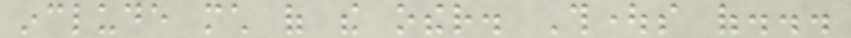include much of the other. Thoughts of...
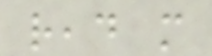read more
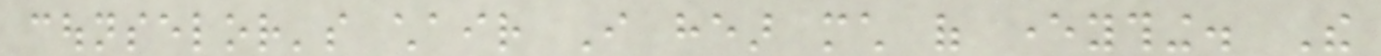counselor's chair I hear much of everything. The
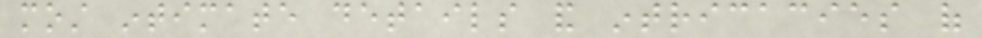most intimate details and intricacies of
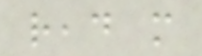read more
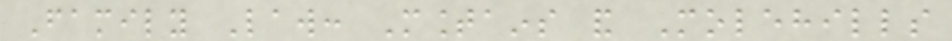Family Law: Mountains and Molehills
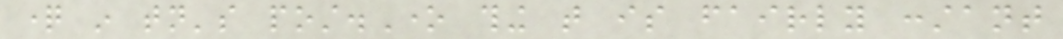question in tonight's post.One thing that is fairly constant
